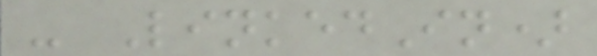- LinkedIn)
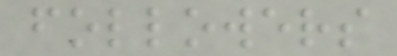followers
